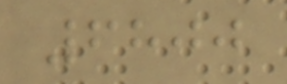6800
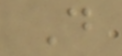D
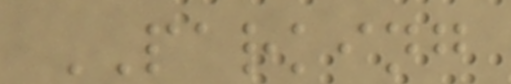PARKING
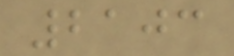2103
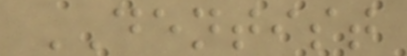DENTIST
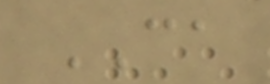CA
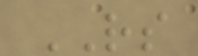RS
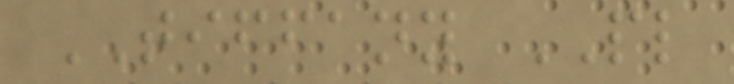TIFFANY PL
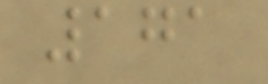171
